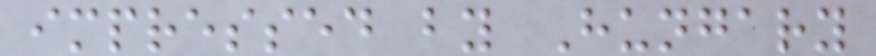impressed by Hungary
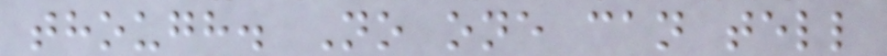though. No one can tell
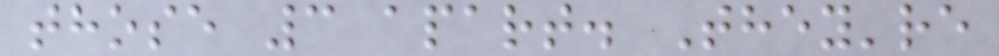those 3 apart. They're
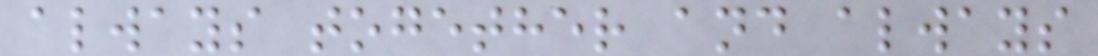always together and always
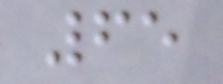65
